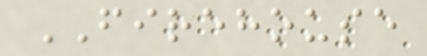FIREHOUSE
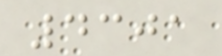4301
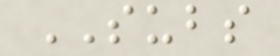SUBS
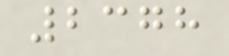2378
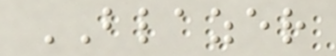BLAZER
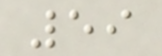59
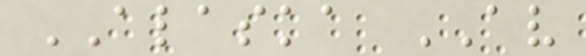ALASKA AV
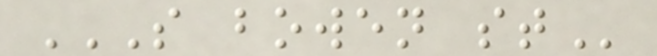S BOWEN ST
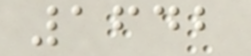1642
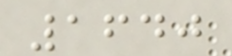1640
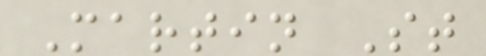Martin St
